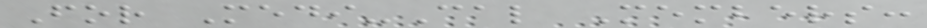For Medi-Cal Members:
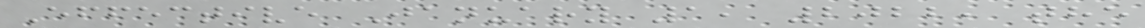Effective January 1, 2022, the
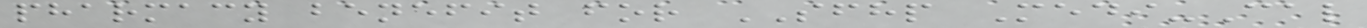pharmacy benefit for SFHP Medi-Cal
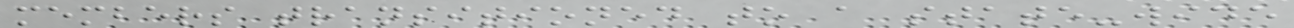members transitioned to a state-wide
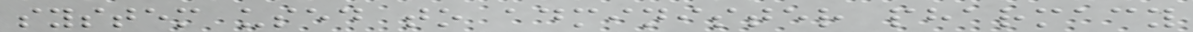system used to administer pharmacy
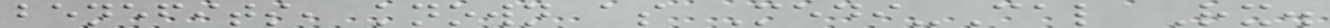benefits, known as Medi-Cal Rx.
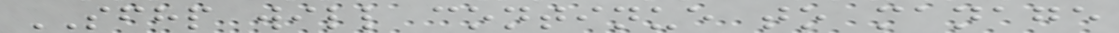SFHP will continue to manage
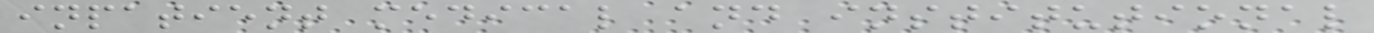inpatient medical and institutional
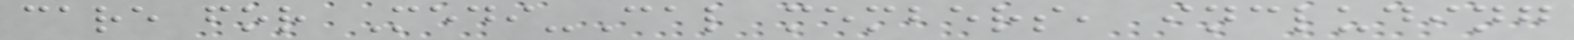care for Medi-Cal members, including
